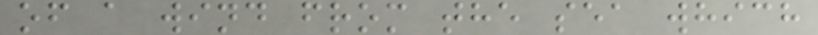of a wind from the sea which
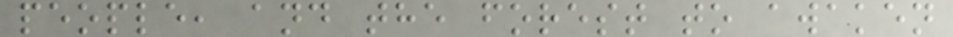people, and the forest to awaken
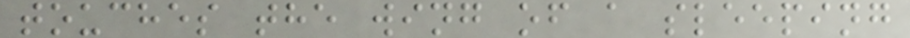touches the wing of a sleeping
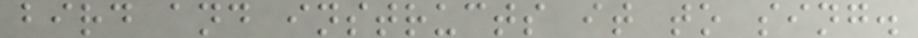bird and instructs it to sing.
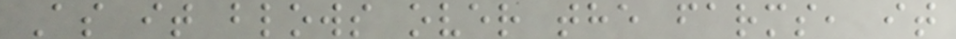As it blows over the farms, it
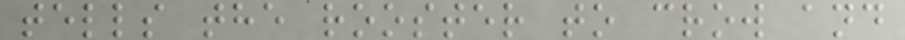tells the rooster to crow and
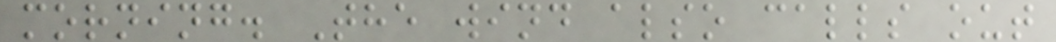morning. The wind also calls out
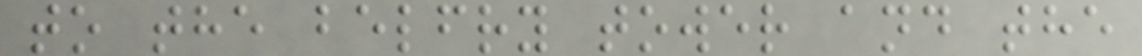to the belfry tower and the
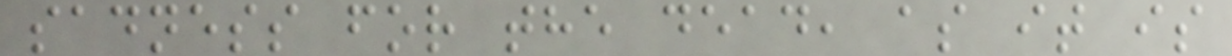sadness for the dead, as it is
